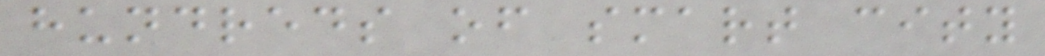hundreds of smart city
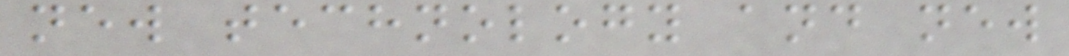new technology and new
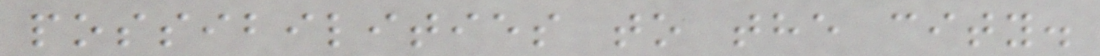possibilities to the city.
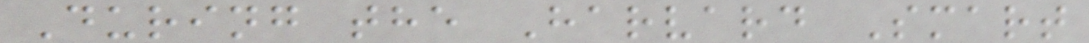During the Harvard Smart
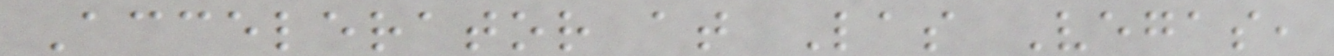Accelerator at Las Vegas,
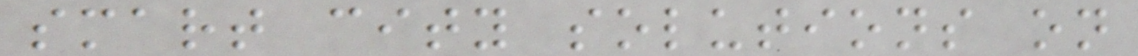smart city solutions on
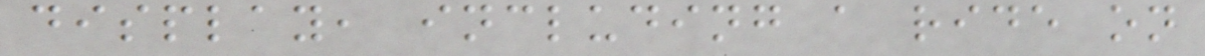display, including a ride on
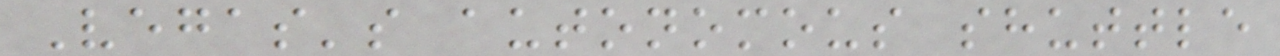Vegas's autonomous shuttle
